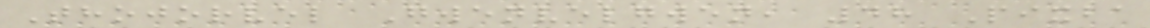Thojorvel Gwenvelgwen, 48 Pixba
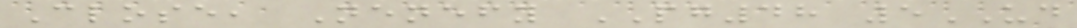Close, Nenefy PG48 5UD
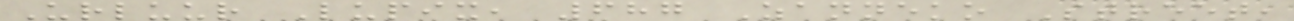Urluur Lupix, 687 Zanneko Street,
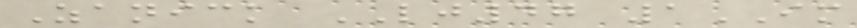Zanick LJ47 1IM
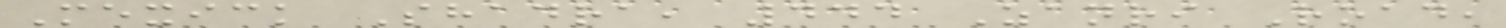Mexick Shadra, 444 Zanri Road,
